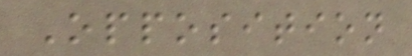Opposition
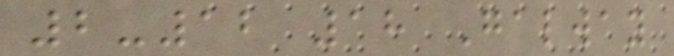2-12 18 Galway
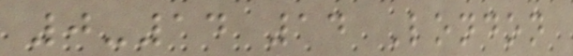0-14 14 London
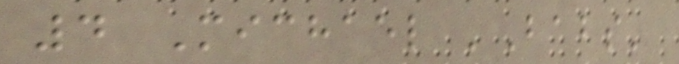4 Michael 'Babs'
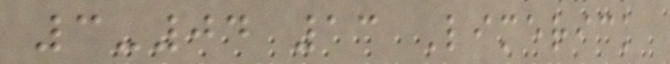3-04 13 Limerick
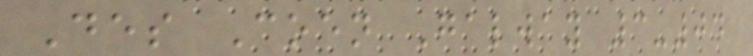Des Coen Galway 3-04
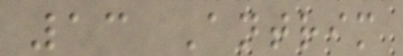13 Antrim
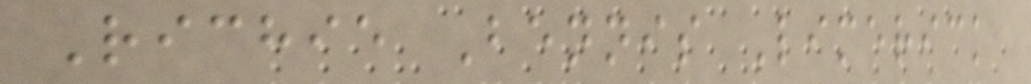Richie Bennis Limerick
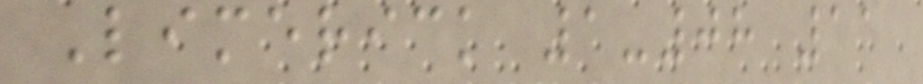Limerick 1-08 11
